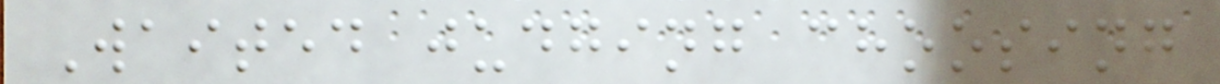Waited judging choosing
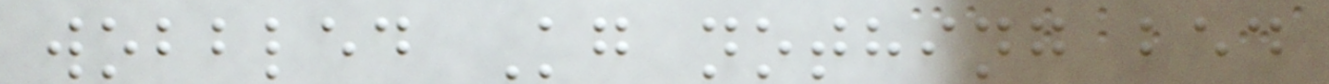wobbled Kg nothing bed
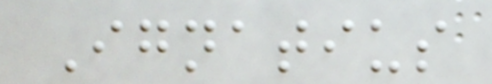Ignatius
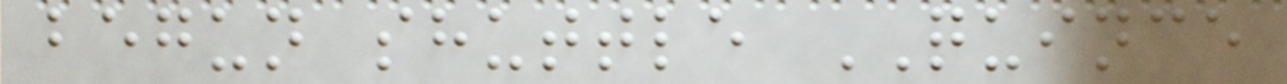begun shuttle QUINCE
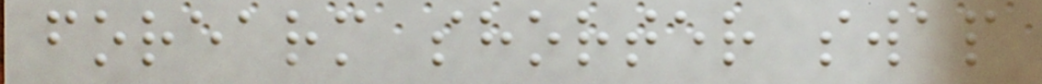forearm shorter swap
